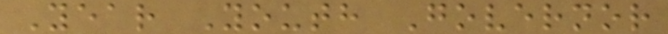Year Youth Governor
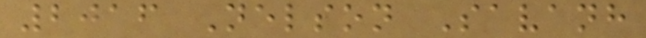2016 Nelson Savanh
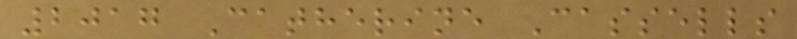2017 Catherine Cassells
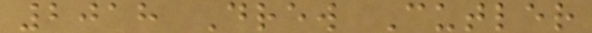2018 Drew Cutler
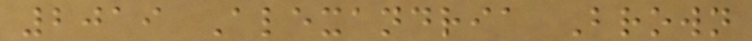2019 Alexandria Brown
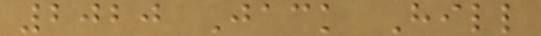2020 Jack Hill
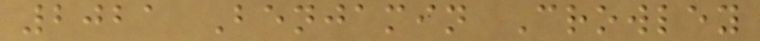2021 Benjamin Crowley
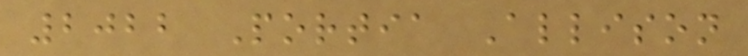2022 Portia Allison
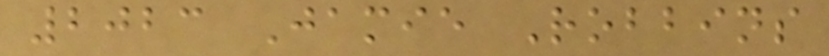2023 Jamie Robbins
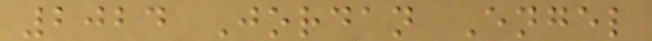2024 Jordan Engel
